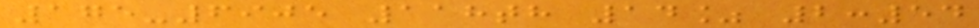175-6905 118th 14% 2:54
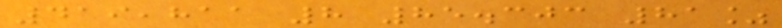419,811 8 85.303 81%
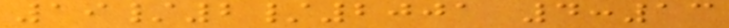19/2/2001 4:13
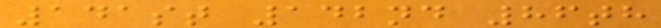141st 142nd 86th
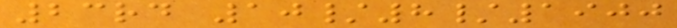23rd 10/8/1900
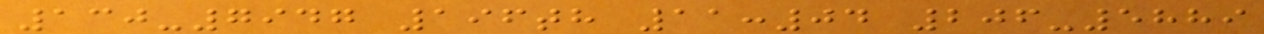130-7947 196th 11:04 206-5889
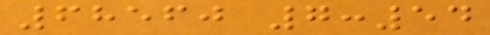68560 7:54
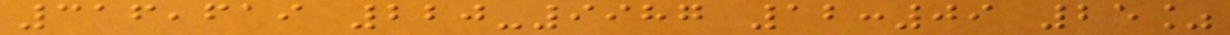316,619 220-9987 12:09 25%
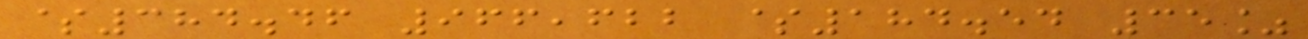$384.46 966,622 $184.54 35%
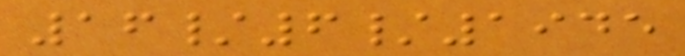16/6/1945
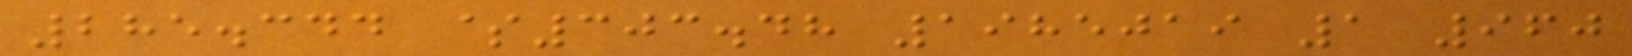285.344 $303.48 1985019 1 960
